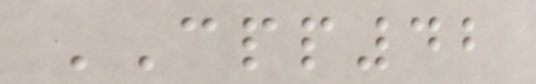CPP42
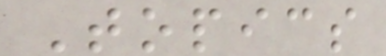Topics
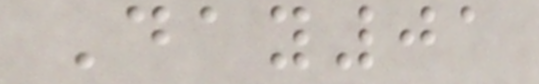Day01
